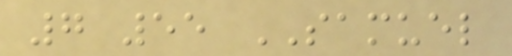7 55 SAMUEL
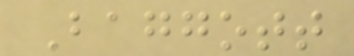Baggott
